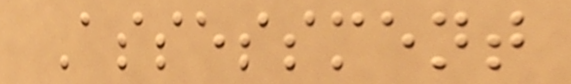Assessment
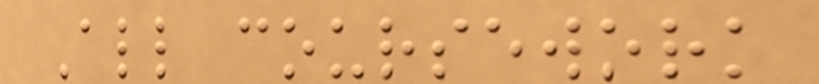All coursework
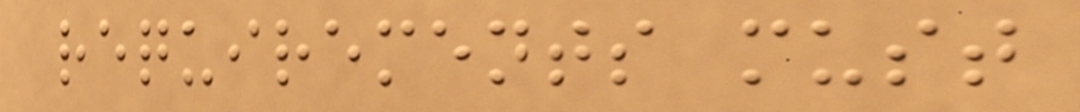requirements must
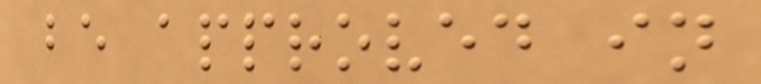be approved in
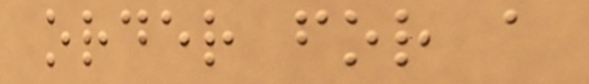order for a
